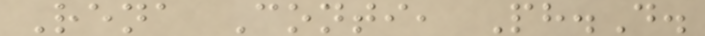Rena Conti, Ph.D.
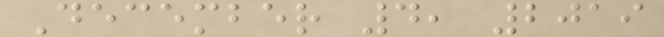December 4, 2019
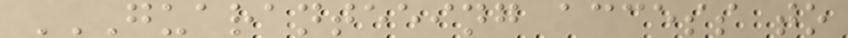GUARANTEEING ACCESS TO
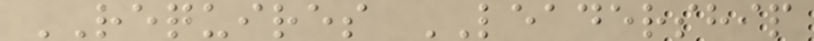REQUIRES LEADERSHIP
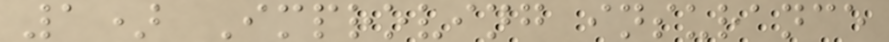1) Improving insurance
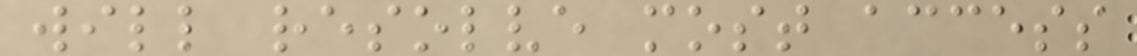will resolve most access
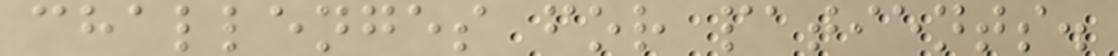challenges for patients.
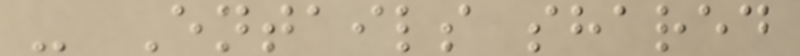- Entails shared
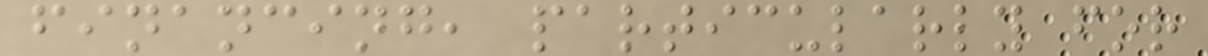financing, particularly for
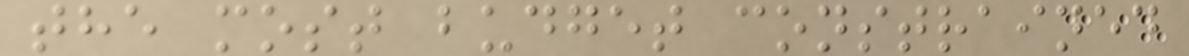the most budget constrained
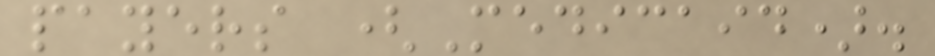payers (Medicaid).
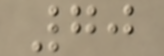70
